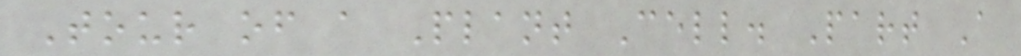Tour of a Plant Cell. Part A
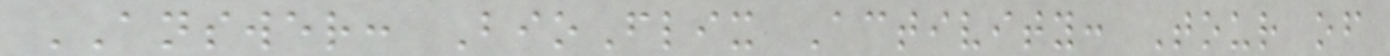ANSWER: BioFlix Activity: Tour of
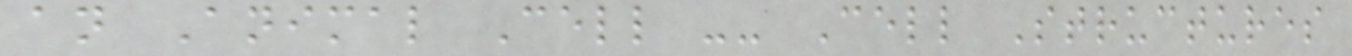an Animal Cell -- Cell Structures
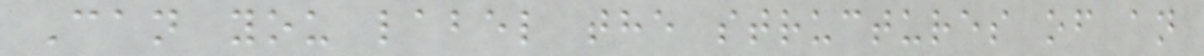Can you label the structures of an
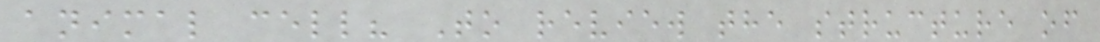animal cell? To review the structure of
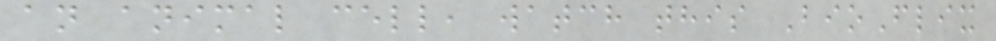an animal cell, watch this BioFlix
